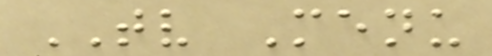TV Menu
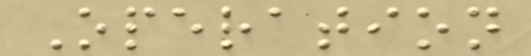Operation
